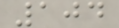104
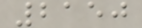2150
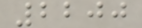2200
